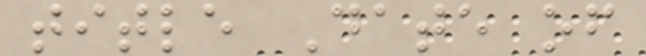title Date of
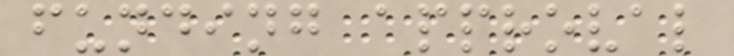funding approval
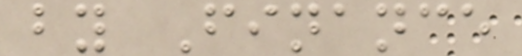by Finance
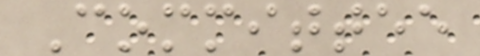Committee
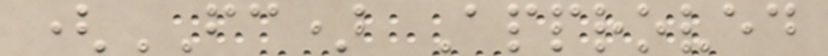(FC) Approved
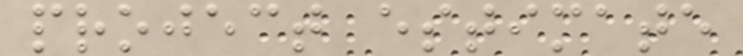project estimate
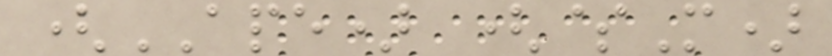(APE) ($M)
